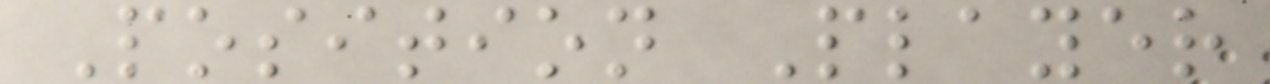Position Player
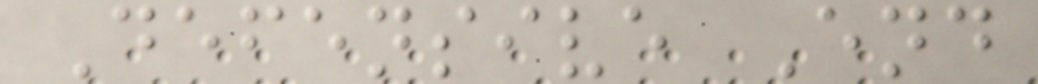Defensive End
